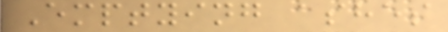Emptying ashes
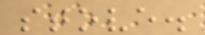stove.
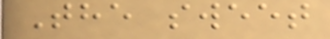The sweet
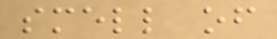smell of
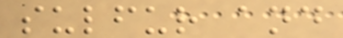sulfur and
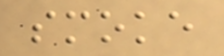smoke
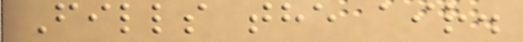Fills the air.
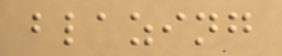blazing
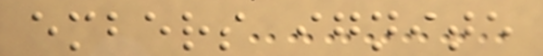embers ignite
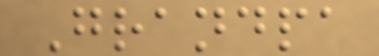Grandpa
